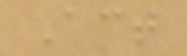Act
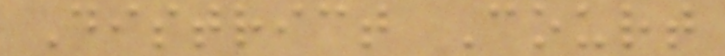District Court
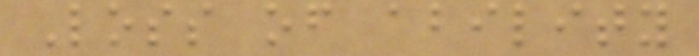Loss of ability
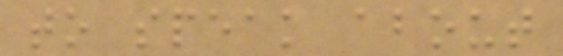to speak about
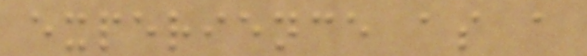experience as a
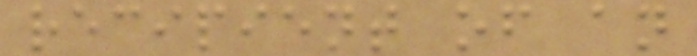recipient of an
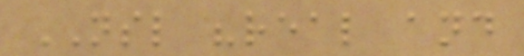NSL "real and
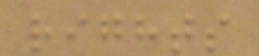rights
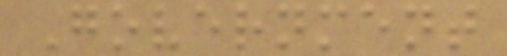Government
